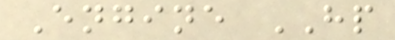Engine HP
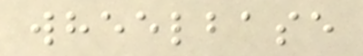wheelbase
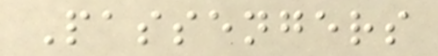Passengers
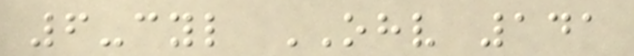6-cyl OHV 141
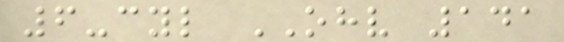6-cyl OHV 141
